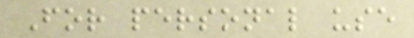For personal use
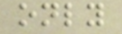only
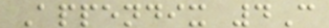Appendix 4C
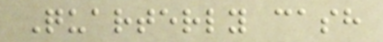Quarterly cash
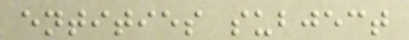entities subject
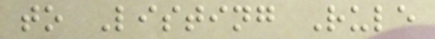to Listing Rule
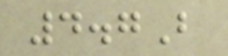4.7B
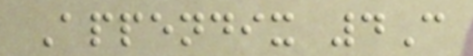Appendix 4C
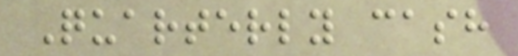Quarterly cash
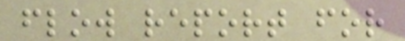flow report for
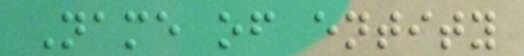Name of entity
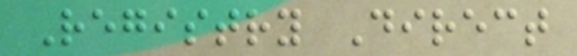Registry Direct
